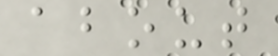about
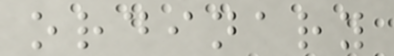ordinary
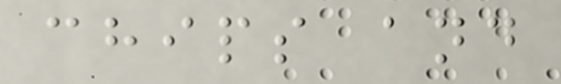chips and
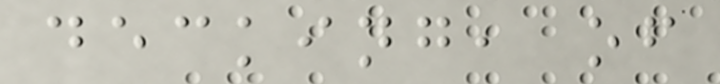decking, of
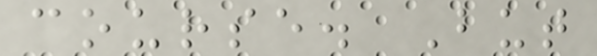course. But
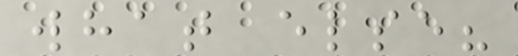what else?
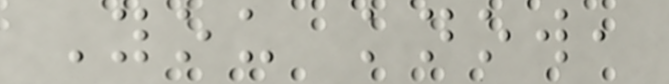You know,
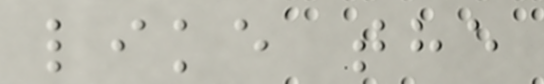like the
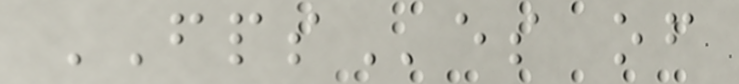FPSes of
